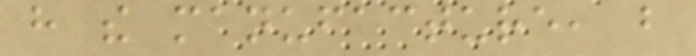have the manufacture, but
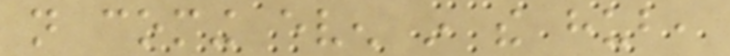not coming even in the hub,
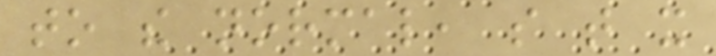to the normal, so that it
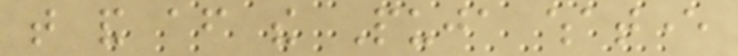that and after the Puja whatever
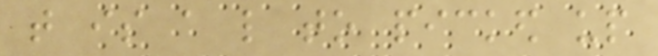that is a like to picked up
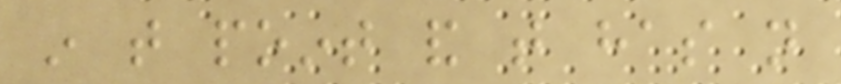in that point and that has not
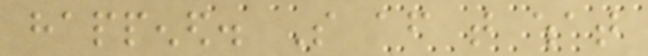happened. So after that what
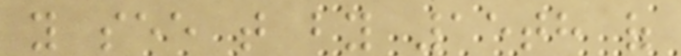you see that by 15th of
